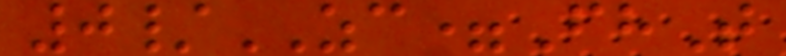0/ZC=FhT
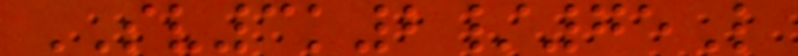SV3k2/75L
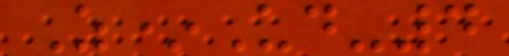Z*Ud-4
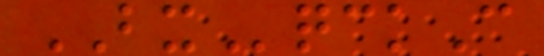BXqckC
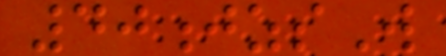40jzsW
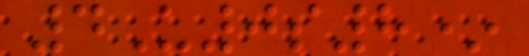4U0s8*
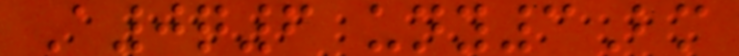A0q6 uny3Bm
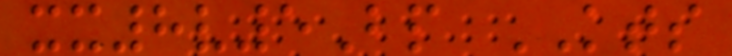xx8v5Bp KTS
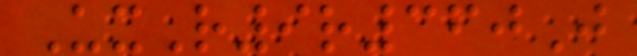UxR9r360J
